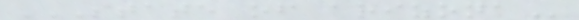STATE OF ARIZONA
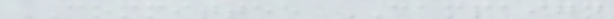COMMITTEE CAMPAIGN
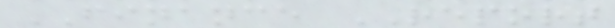FINANCE REPORT
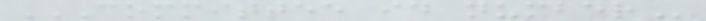COMMITTEE ID NUMBER
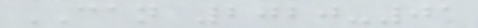CAN 2020-01
